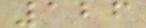126
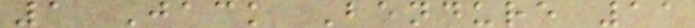1 Jack Bendure 11
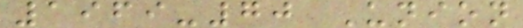1969-70 Union
